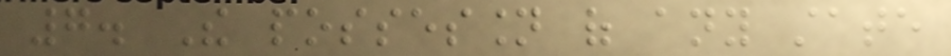7. The possession of any state
